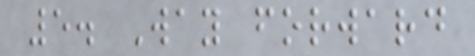5. Way forward
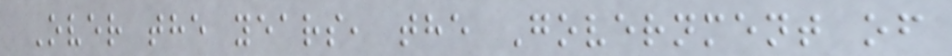Over the years, the Government of
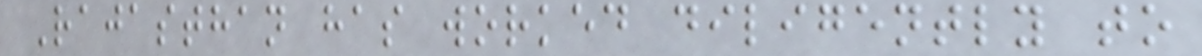Rajasthan has worked diligently to
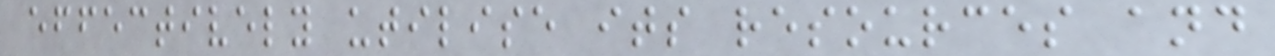effectively utilise its resources and
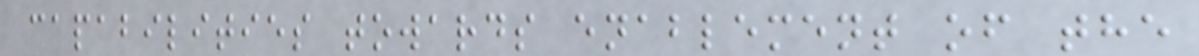capabilities towards enablement of the
